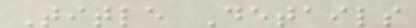Title Details
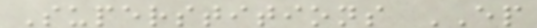Superstitions EP
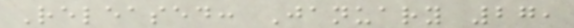Released: January 27,
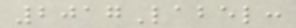2017Label:
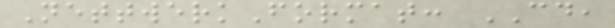NettwerkFormat: CD,
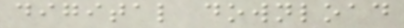digital download
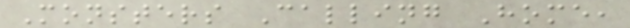Monsters Calling Home,
